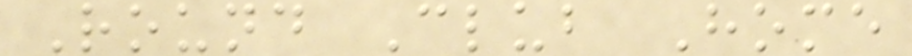Round Club Home
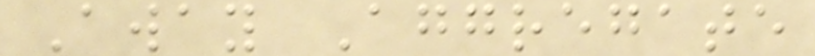Away Aggregate
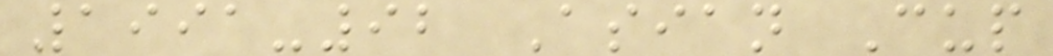1991-92 Asian Cup
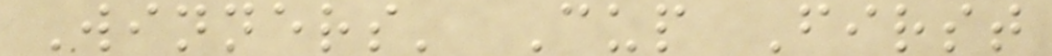Winners' Cup First
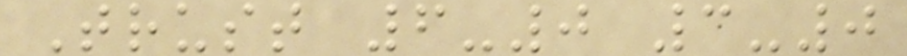Trust 6-0 3-0
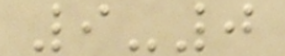9-0
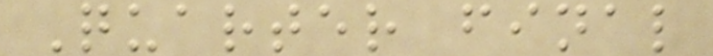Quarter final
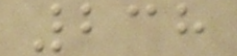238
